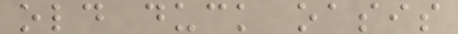old duck oasis
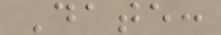Date:
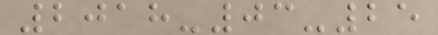2018-03-25
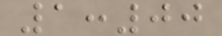1:00
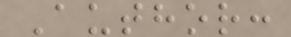Author:
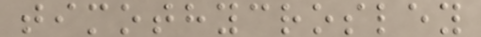timothycrosley
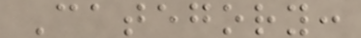Category:
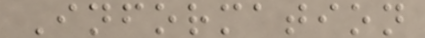Information
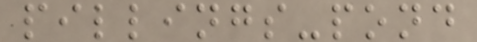pillings-pond
